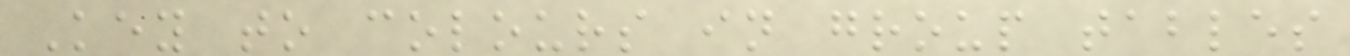Key to colours in group tables
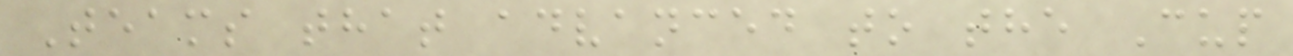Teams that advanced to the Cup
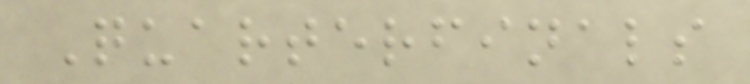Quarterfinals
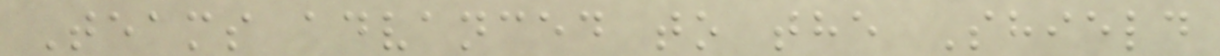Teams advanced to the Shield
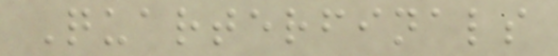Quarterfinals
